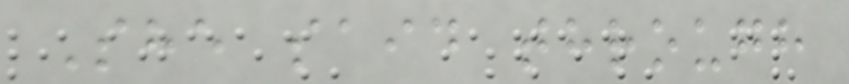She said through
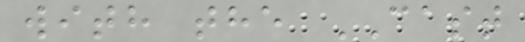with the CAST
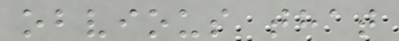obvious that
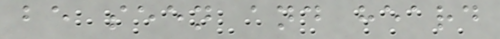be seen and heard
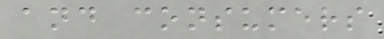and consumers
